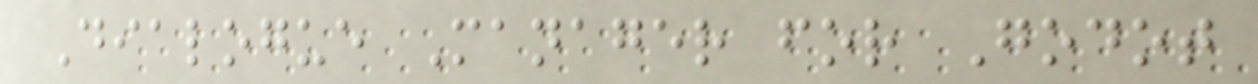Dialogue Manager for Godot
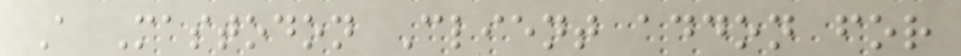A Mastodon Client addon for
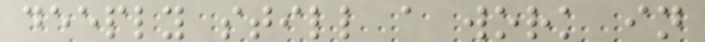deeply still a work in
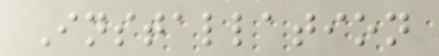Installation
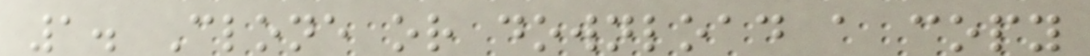1. Clone or download a copy
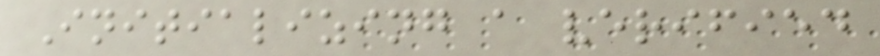Initializing a verified
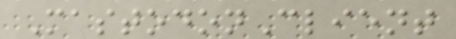MastodonClient
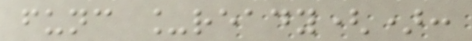func _ready():
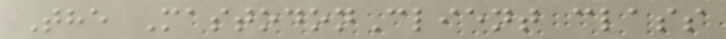The MastodonClient class
